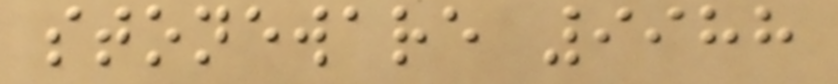stoneware 9988
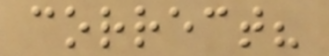correct?
